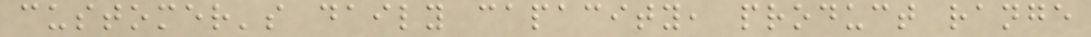customer's daily capacity, product range
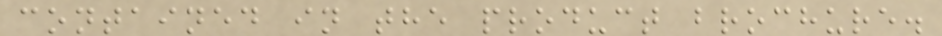contained in the product brochure.
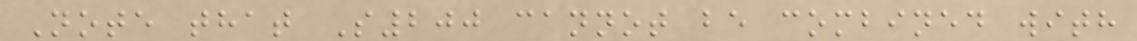Note that S200 cannot be combined with
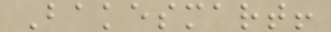Bakesmart!
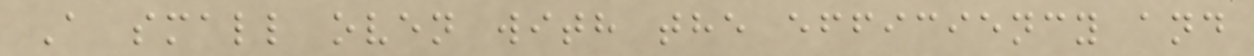A small oven with the efficiency and
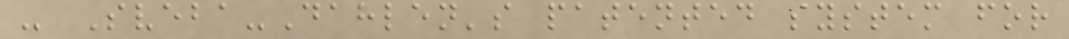- Sveba-Dahlen's patented system for
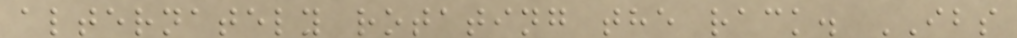alternately rotating the rack. IBS
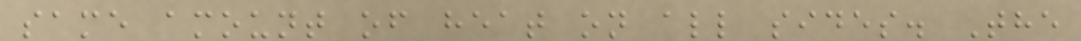same amount of heat on all sides. The
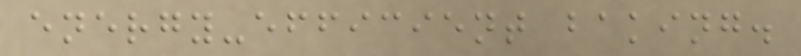energy-efficient baking.
